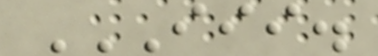III.
